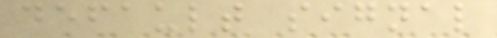default signal
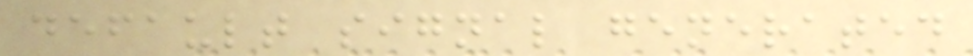default signal generated
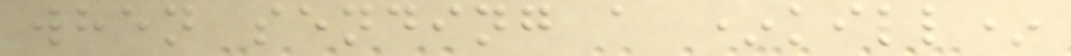when sending a *kill*
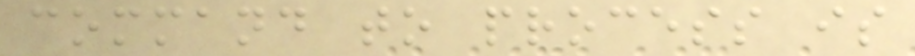command to process is
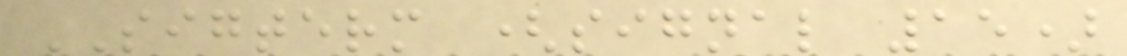SIGTERM (signal 15)
